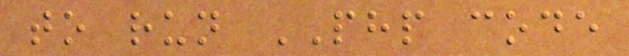to run PHP code
